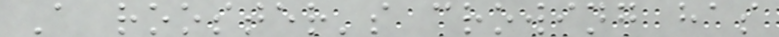A rooster's crowing has
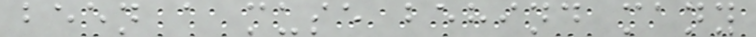been a muse behind many
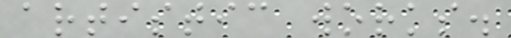artistic works.
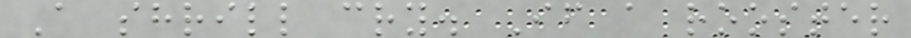A shrill cry. If a rooster
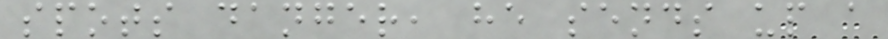spots danger, he sends up a
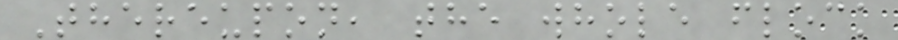Thereupon, the whole flock
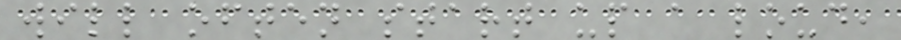will often start up a loud,
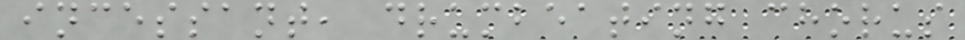incessant, drumbeating chorus
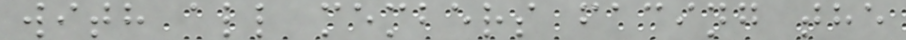with all members facing the
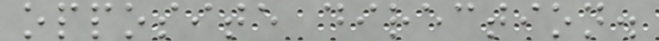opposite direction.
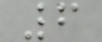6
